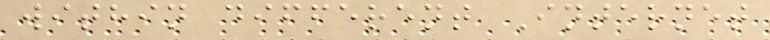within different Internet
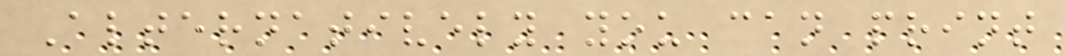Alternatively you can print
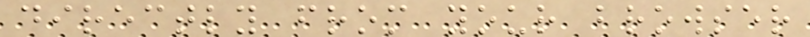directly from your browser
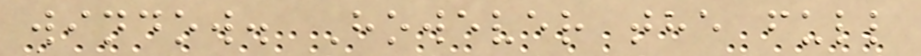window. However the full
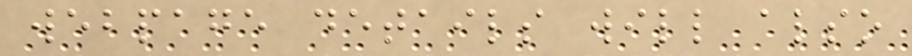webpage details will also
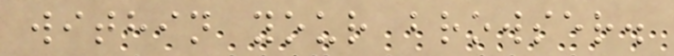within your browser.
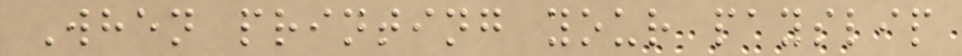When printing your payslip
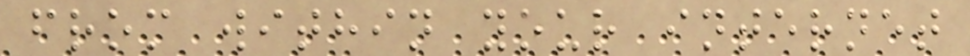from within your internet
